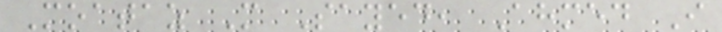Moataz M Sayed, Ahmed I
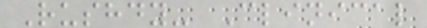Rushdy- Clinical
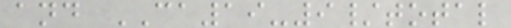and CA19-9/total
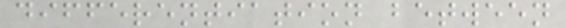differentiation between
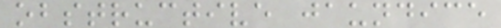obstructive jaundice
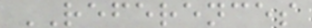REFERENCES
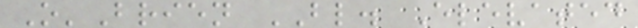O'Brien BL. Elevated
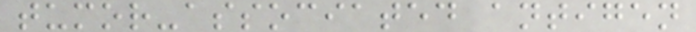tumor-associated antigen
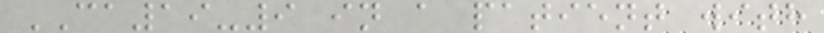CA19-9 in a patient with
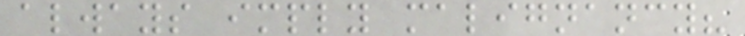always imply malignancy?
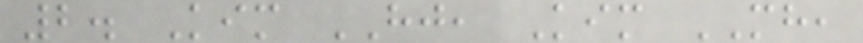2. Kim HJ, Kim MH,
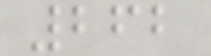262
